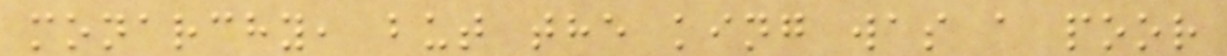monarchy, but the king was a poor
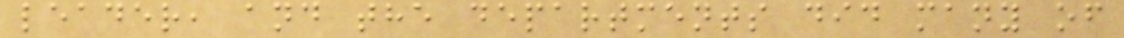leader, and the departments did many of
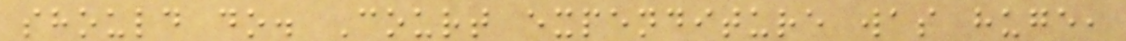should do. Court expenditure was huge,
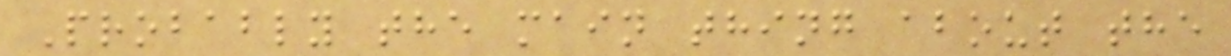Probably the main thing about the
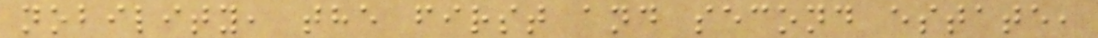nobility, the first and second estate,
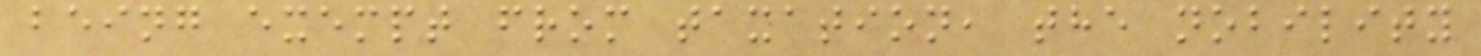being exempt from taxation, the nobility
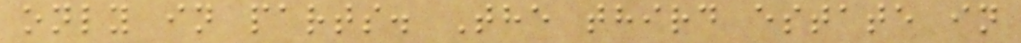only in parts. The third estate in
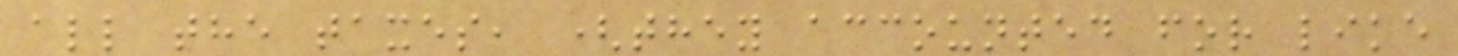all the taxes, (they accounted for like
